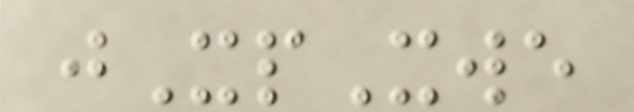jXpXwe
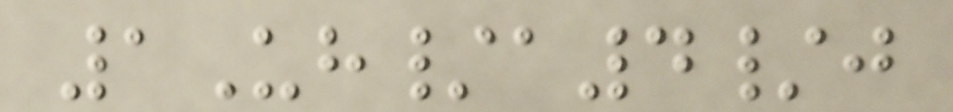1Uh/a4/j
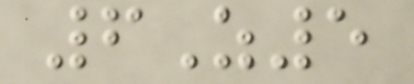6Z5
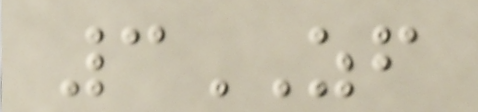3ZF
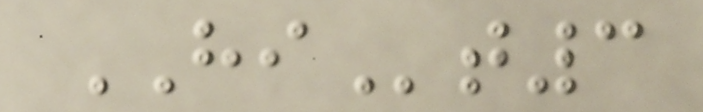HIt3
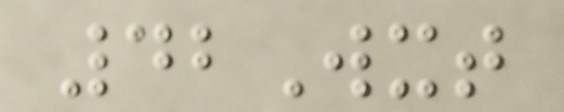42Wxt
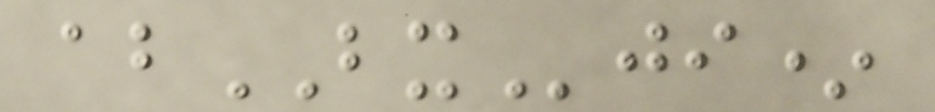abBXji*
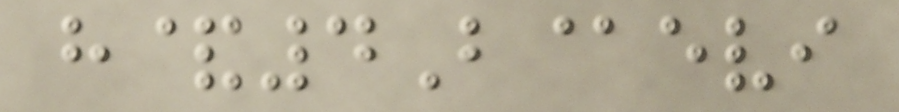h&4B@evi
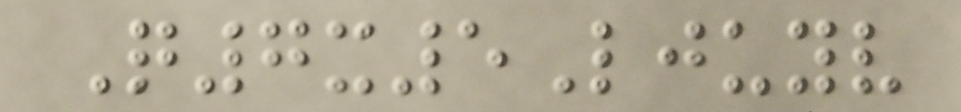Q7x5Ljuyv
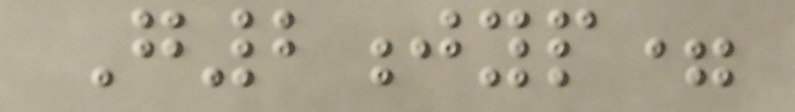G2jyp=
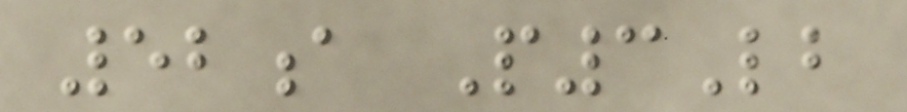52a P3Lb
